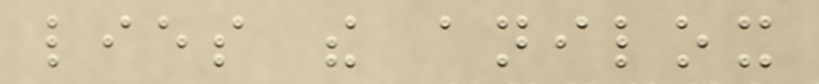lies the anilox
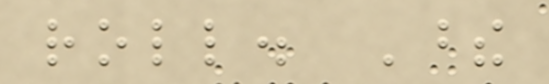roll. These
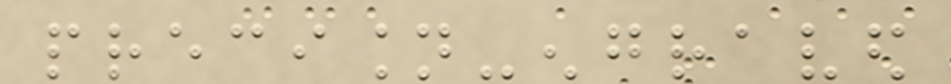precision-engraved
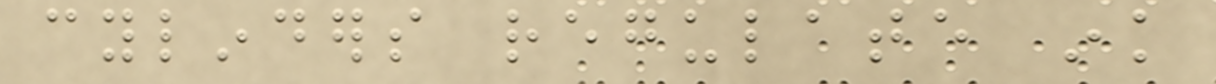cylinders regulate ink
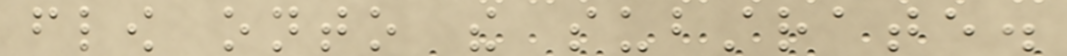flow onto the substrate.
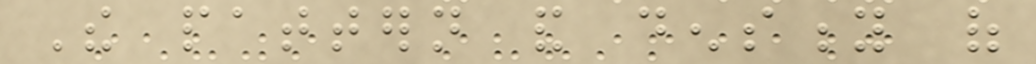The pattern and density of
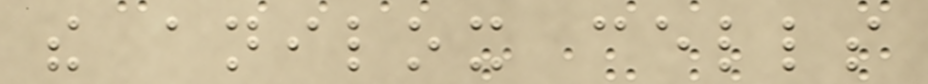the anilox cells
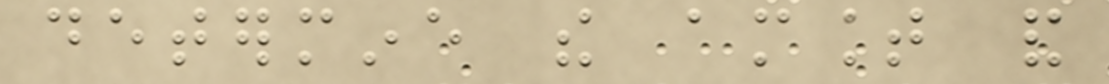determine the amount and
